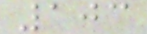103
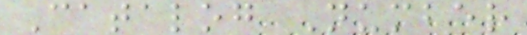Catalog Number
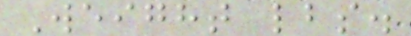Weight lbs.
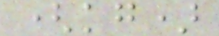(kg)
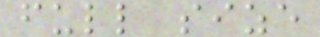full size
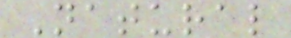Natural
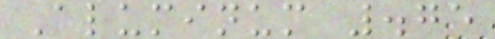Aluminum .75
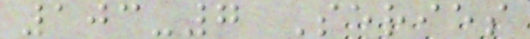103-7 Series
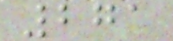271
